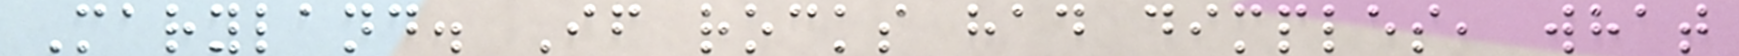Maryland. If rocks had dimples, what
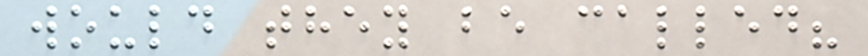would they be called?
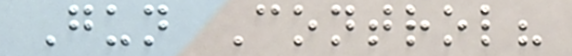Gun Control?
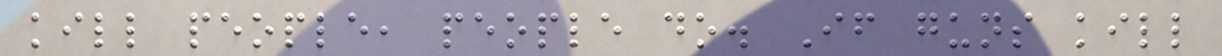kill people, people do. If guns kill
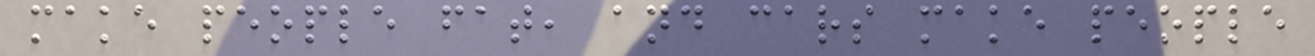make people fat, and cars make people
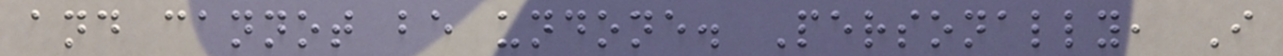and cannot be undone. Personally, I
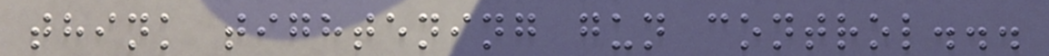think tightening gun control...
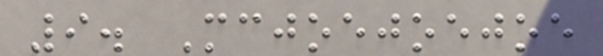9. Mcjoejoejoe
